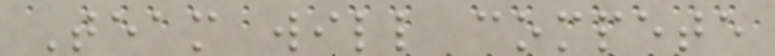Team will compete
